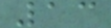13
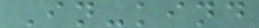In-kind
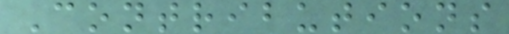Contributions
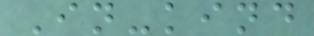In-kind
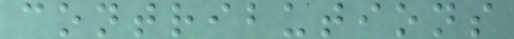contributions
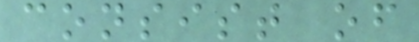consist of
